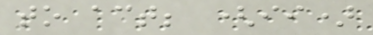to act; (ii)
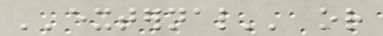''external'' or
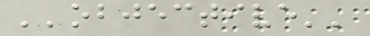''objective''
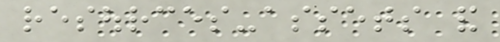resources-assets and
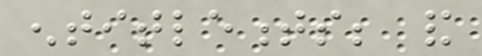entitlements; and
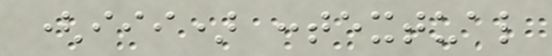(iii) contextual
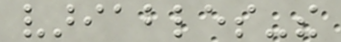variables-the
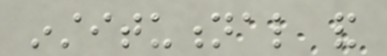institutional and
